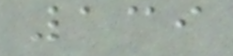139
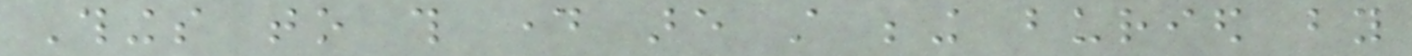Things to this day are still being buried by
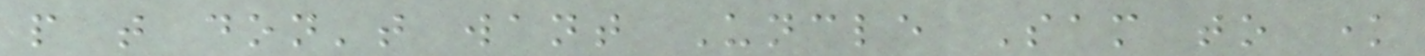people that don't want Uncle Sam to know
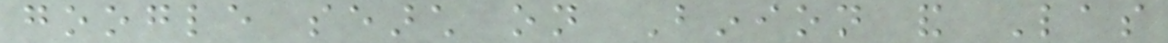google search on Binion and Las
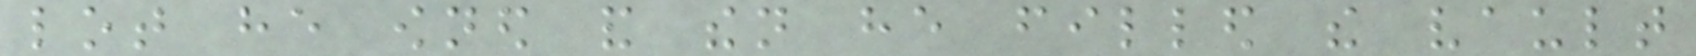lot he owned and then he filled the vault
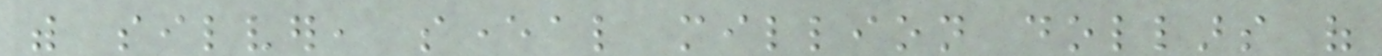with silver, several million dollars of
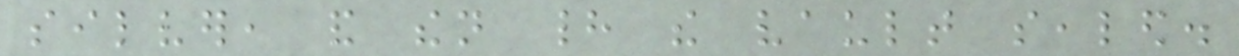silver, and then had the vault sealed.
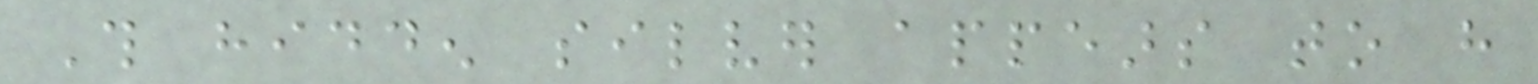This hidden silver appears to have
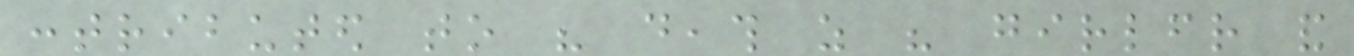contributed to his death as his girlfriend and
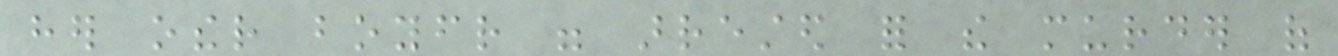her other boyfriend were arrested for the murder of
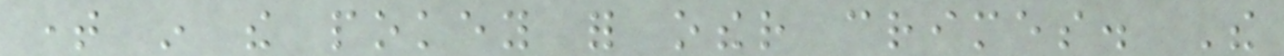time in the pokey for other crimes. The
